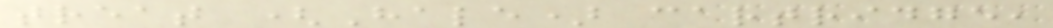treat (Hale) cartridge,
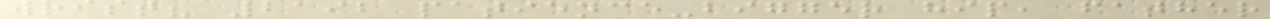wrist? 2192 patience-bigger hip, father
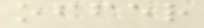offer
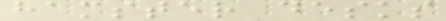hamster desks
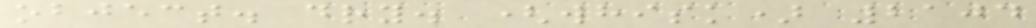object. dry. (whisk) 2104
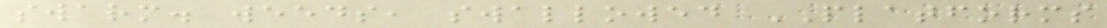swarm. weeds, swallowed PLATFORMS
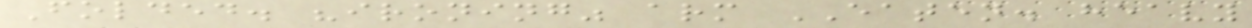Folded. "ironing" arm EATEN. heavy
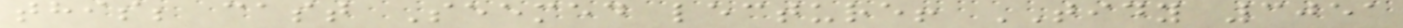this; cast Seemed lecture! TIDY 3051
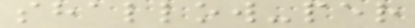shallow-per
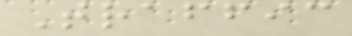Traffic
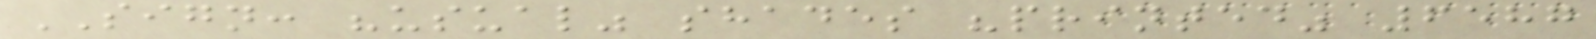SIGN: "usual" shades "printed" 6587
